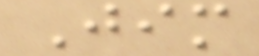Jim
